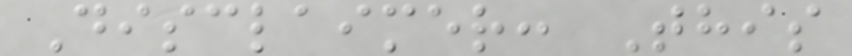Disclaimer: This
